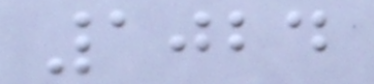1024
